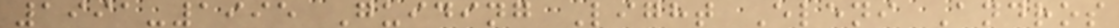1991-1995 Guiding Light Eleni Andros
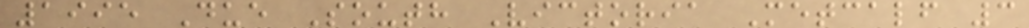1995 Due South Victoria Metcalf 3
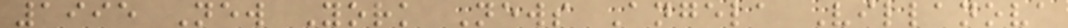1995 New York News Angela Villanova
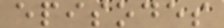episodes
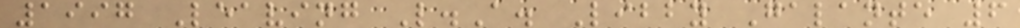1997 Leaving L.A. Libby Galante 6
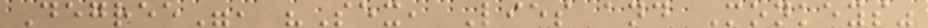Degree", "Sex, Lies and Monkeys"
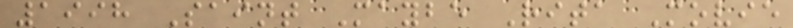1998 Saint Maybe Rita Movie
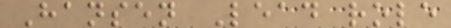Hansen Lead role
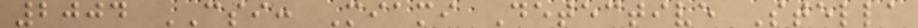2004 CSI: Miami Detective Stella
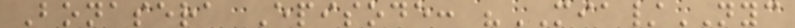Bonasera Episode: "MIA/NYC
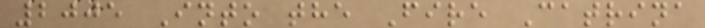2005 Into the Fire Catrina
